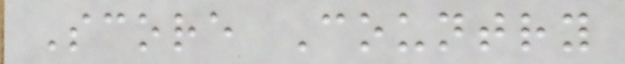Score Country
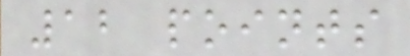12 points
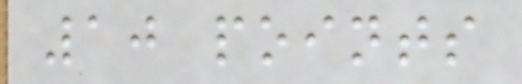10 points
